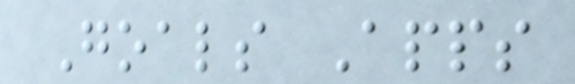Goals Apps
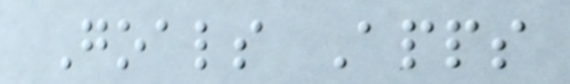Goals Apps
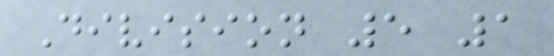Division 5 1
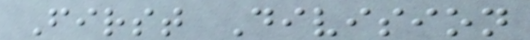First Division
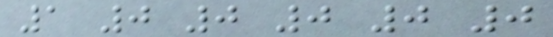1 0 0 0 0 0
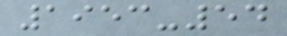1953-54
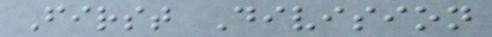First Division
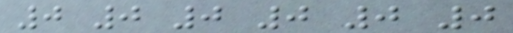0 0 0 0 0 0
